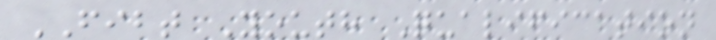FIBT Youth Qualification
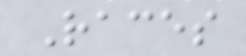Races
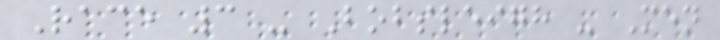Race 3 - Bobsleigh - Men
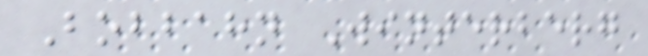Bobbahn Winterberg
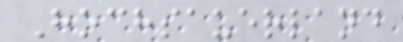Hochsauerland
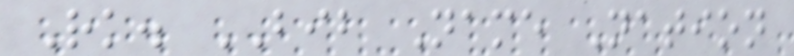Rk. BIB Name Nation
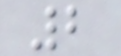2
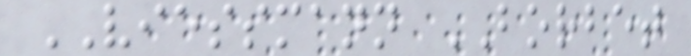VIESSMANN BORBET
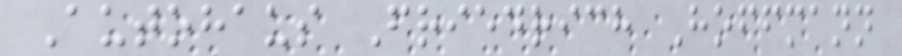Autohaus Friedrich Hoffmann
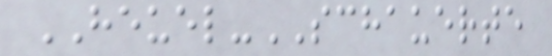HEUEL-SCHAUERTE
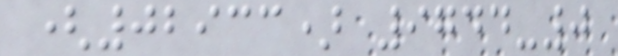(02933) 9744-0
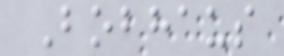Bobhaus
